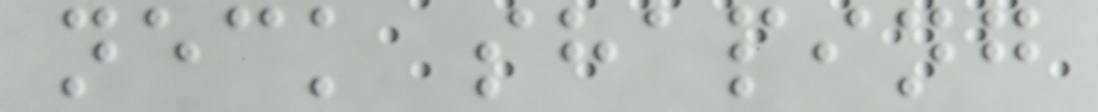neck shaping
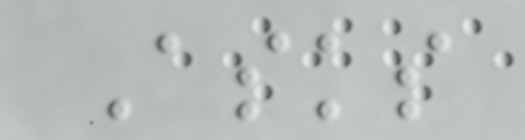Asks
